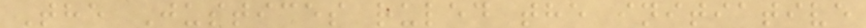The Justices ruled the initiative
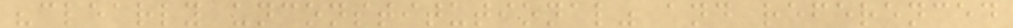"clearly unconstitutional" and referenced
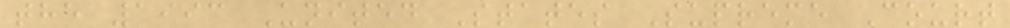the 1993 United States Supreme Court
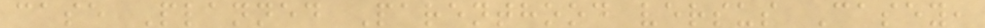case Planned Parenthood versus Casey,
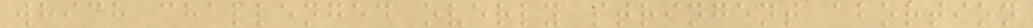which challenged overly stringent abortion
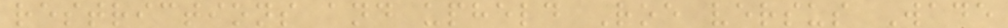restrictions and upheld Roe versus Wade
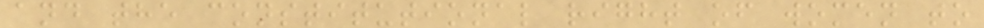and the constitutional right of women to
